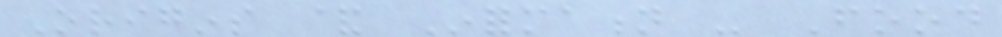Origins & Information - Food
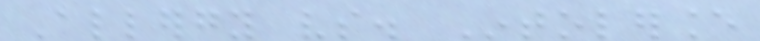Allergy vs. Intolerance
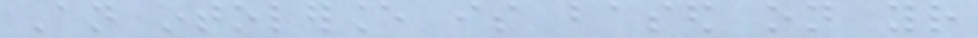An intolerance is based on your
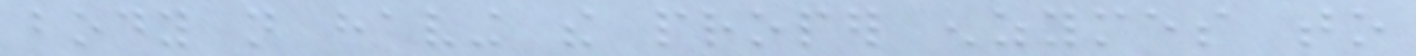body not having the proper enzymes to
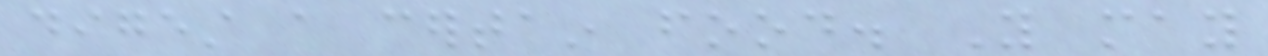digest a certain food. You may
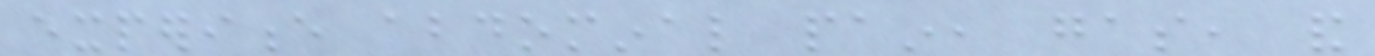experience abdominal pain, gas, and
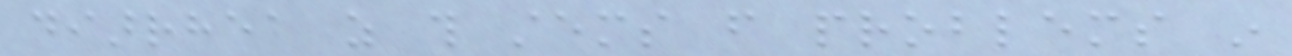diarrhea as this stems from problems in
